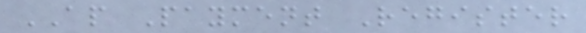AP Payment Register
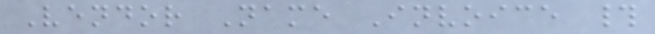Vendor Name Invoice #
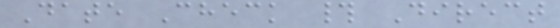Date Check # Direct
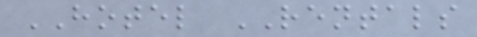HOTEL RENTALS
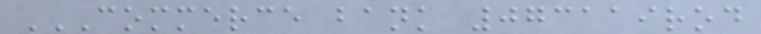COMMERCE BANK 073119ROD
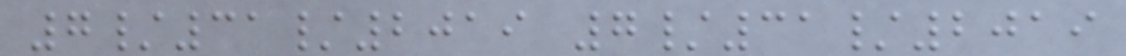7/31/2019 7/31/2019
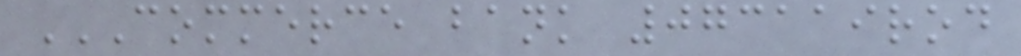COMMERCE BANK 073119ROD
